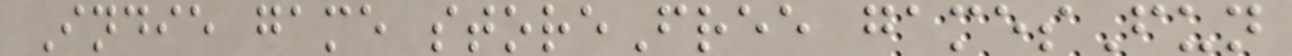Indie game storeFree gamesFun
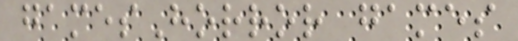gamesHorror games
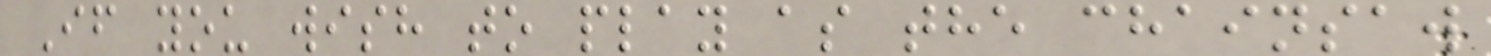If you wish to play as the chainsaw
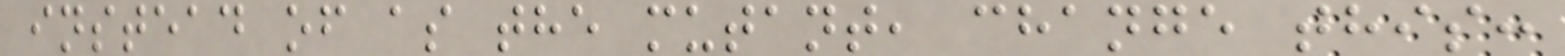instead of as the mutant, change this:
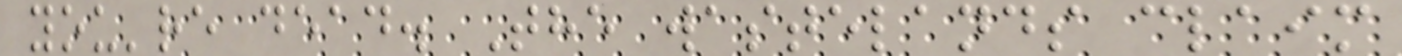you're dead. The wastelands claim
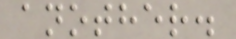another.
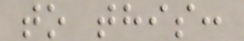to this:
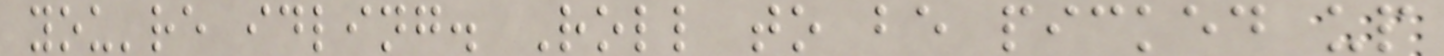you're idling. Roll to be picked up
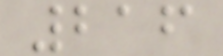216
